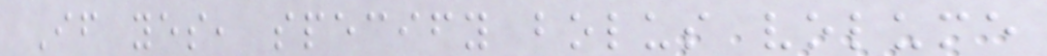If yes, specify bolus volume
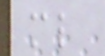ml
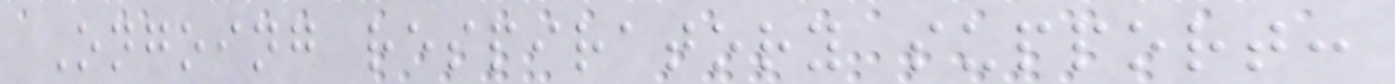Ongoing respiratory support:
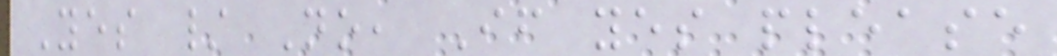Yes / No, If yes please
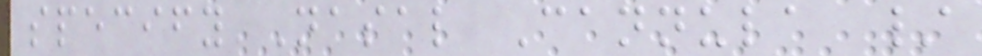specify Nasal Cannula /
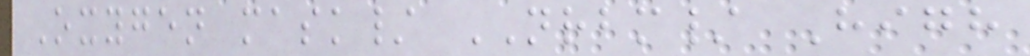Oxygen mask/ NRBM/ High
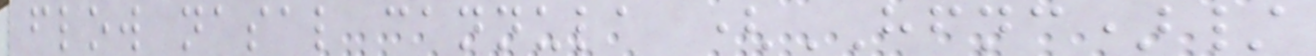flow nasal cannula (HFNC)/
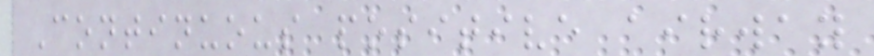Continuous positive airway
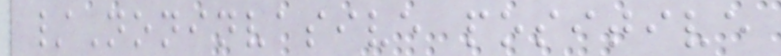/Noninvasive positive
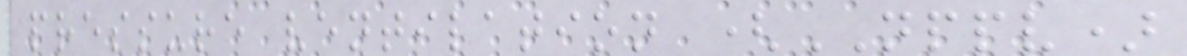pressure ventilation (NPPV)
